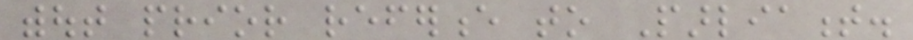without prior reference to Parliament.
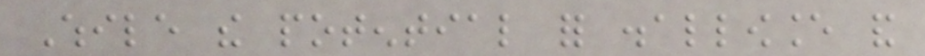While the potential for disallowance and
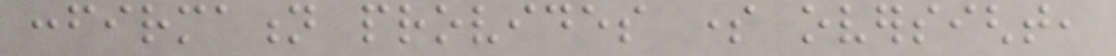confirmation provides some oversight,
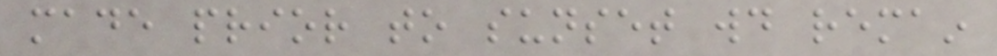made prior to sunset would remain
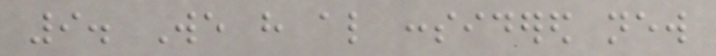9. We have also considered new
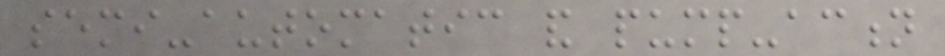semi-automatic and pump-action
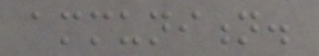ammunition.
